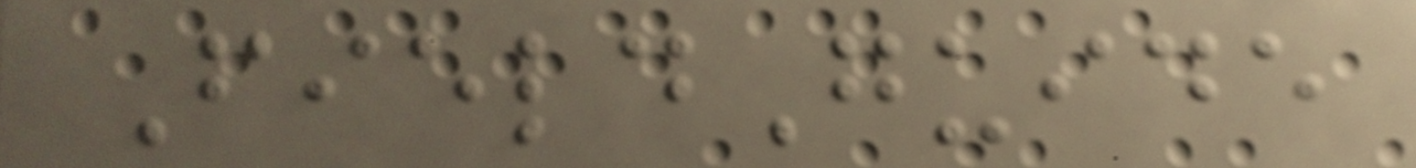FieldGuide
